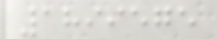1899575
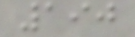190
